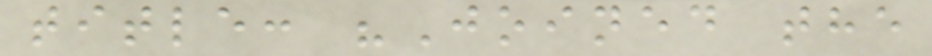title: "Joined the
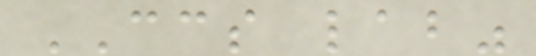CCS lab"
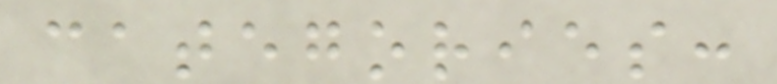categories:
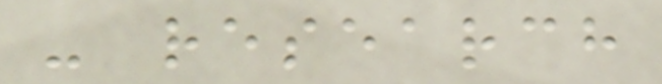- research
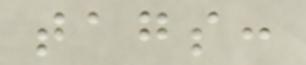tags:
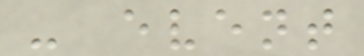- event
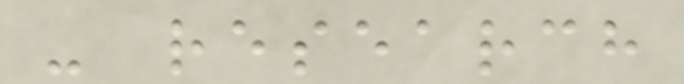- research
